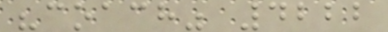"coach" 4222
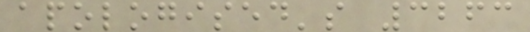apologised's 3263
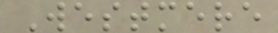Westmere
